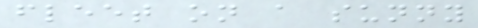fleet on a sunny
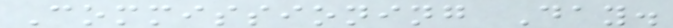Commissioning Day.
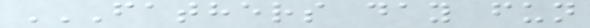FATHERS DAY FUN
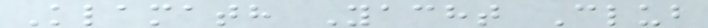Klamath Yacht Club
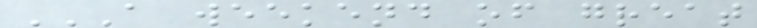A WEEKEND OF GREAT
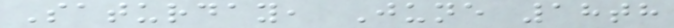Saturday, June 18th
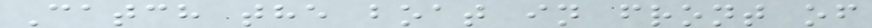Catch the boat in front of
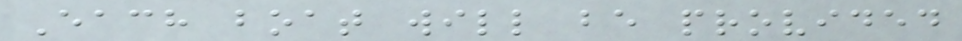Each boat will be provided
